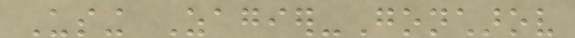Using Zagier-Goncharov
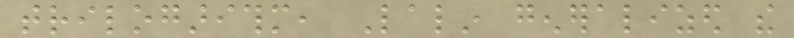trilogarithm, Lalin generalized the
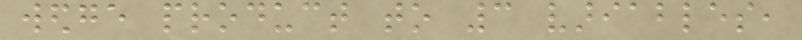wedge product to 3 variables,
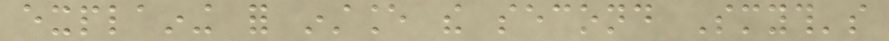explaining for instance the second Smyth's
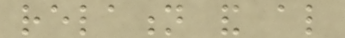relation and also
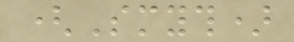(Smyth)
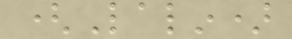(Lalin)
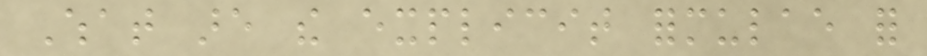What are the explicit formulae for
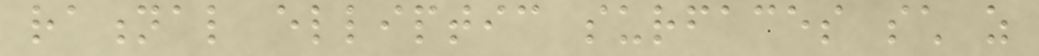rational elliptic surfaces such as
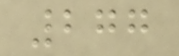277
